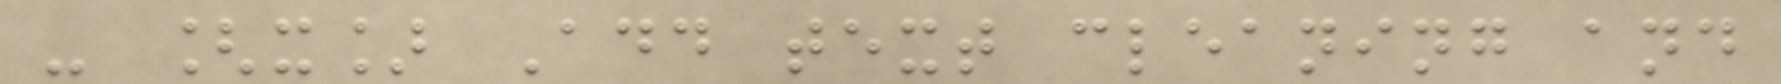- [x] Add text cleaning and
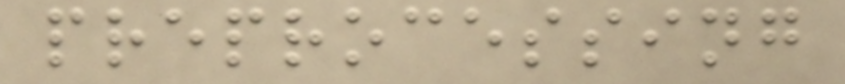preprocessing
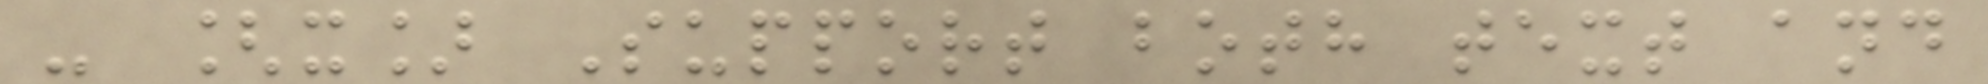- [x] Support both text and
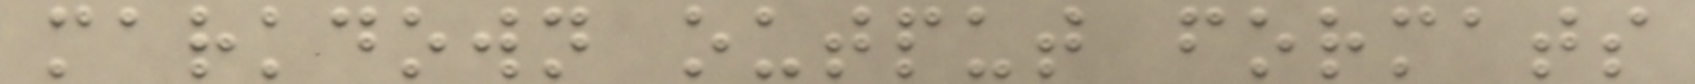markdown output formats
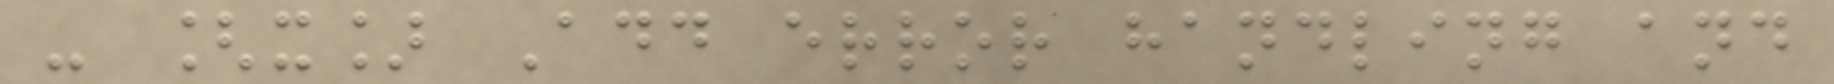- [x] Add error handling and
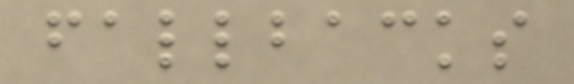fallbacks
